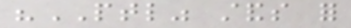"PTL" stands for
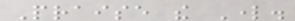Praise the Lord.
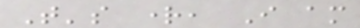That's right, I am
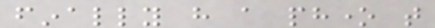finally have a phone that
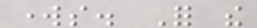works. For the
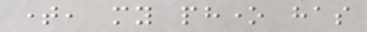time, my phone has
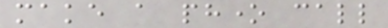make a phone call
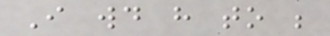I would have to be
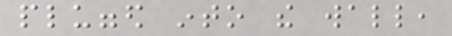plugged into the wall,
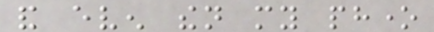and even then my phone
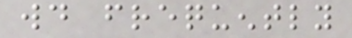would frequently
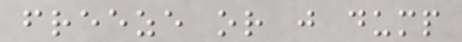freeze or just dump
